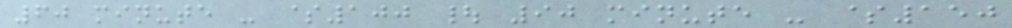60 minute - $100 | 90 minute - $150
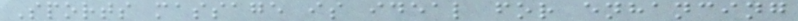Sports massage is ideal for enhancing
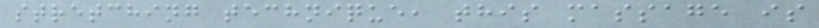stretching technique, this massage is
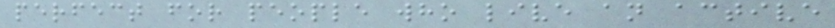perfect for people who live an active
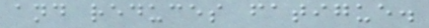and reduces fatigue.
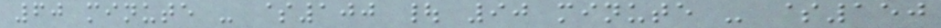60 minute - $100 | 90 minute - $150
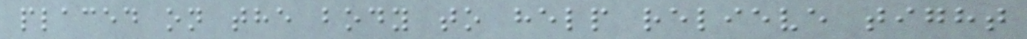placed on the body to help relieve tight
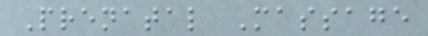Prenatal Massage
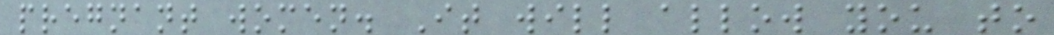pregnant women. It will allow you to
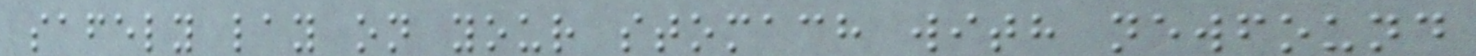safely lay on your stomach with newfound
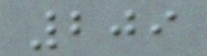209
